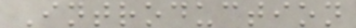Introduction
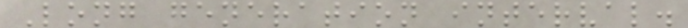Long generation interval.
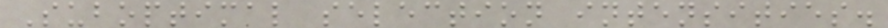Suboptimal selection intensities.
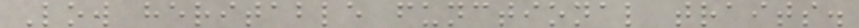Low heritable functional traits.
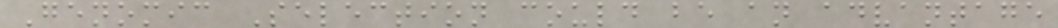Genomic Selection could be an advantage
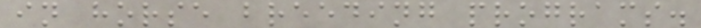in horse breeding programs.
